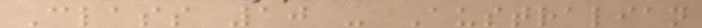Class 10 - Australian
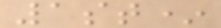1st*
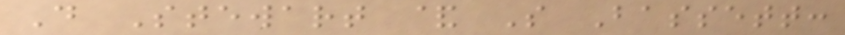D Stewart & S Bassett:
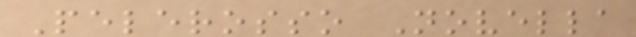Pelerosso Novella
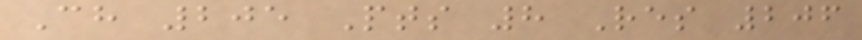Ch 205 Pts 8 Res 206
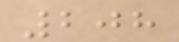208
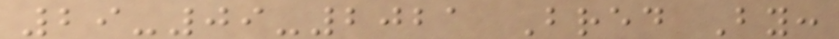29-09-2021 Bred By:
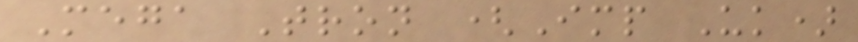Mega Tron (Imp Uk)
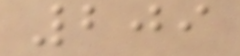209
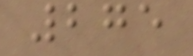275
